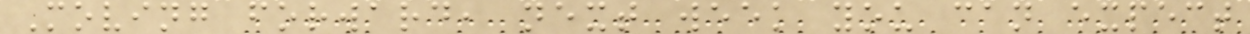Moving forward, next week you can expect
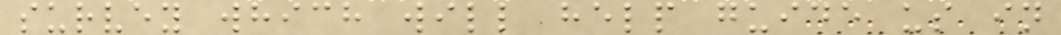survey which will help guide us in
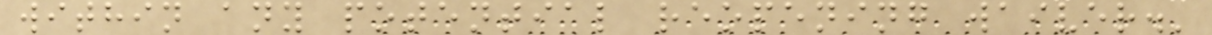within any potential reopening waiver.'
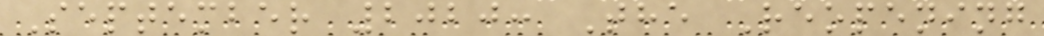September 2020: The Reopening
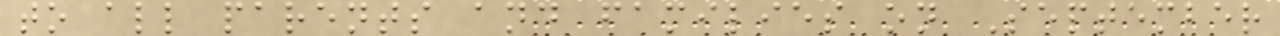to all parents and families on September
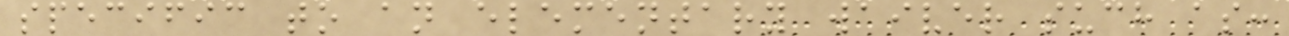specific to an elementary waiver such as:
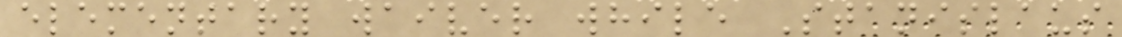elementary waiver while Stanislaus
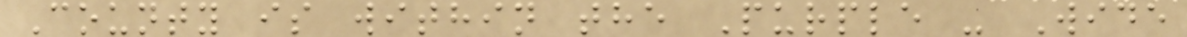County is within the Purple - Wide
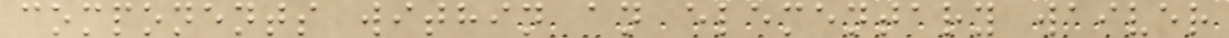components within an elementary waiver
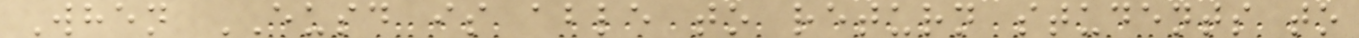When EUSD is able to return students to
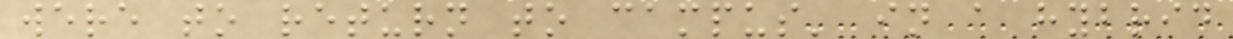were to return to campus' in a hybrid
